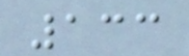133
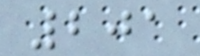201
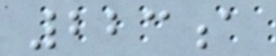223a
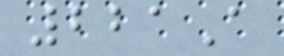221A
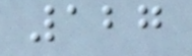127
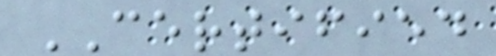CERTIFIED
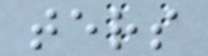ters
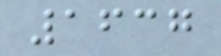1637
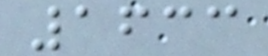1633
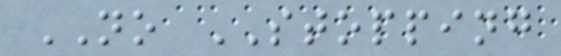NO STOPPING
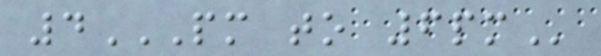4PM TO 6PM
